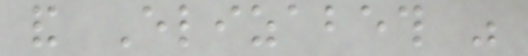and Elizabeth was
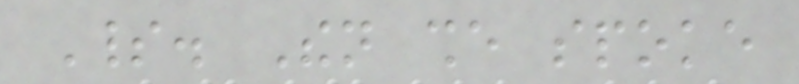Spirit. Then she spoke
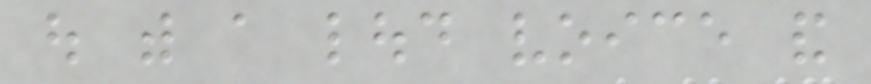out with a loud voice and
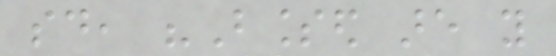said, "Blessed are you
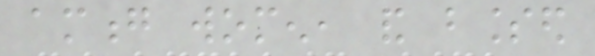among women, and blessed
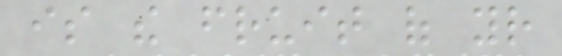is the fruit of your
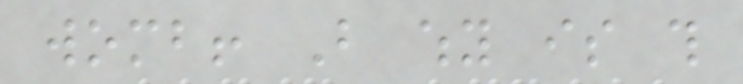womb! But why is this
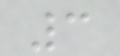3
